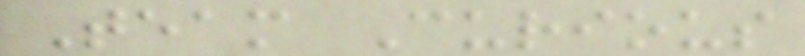Team Curious
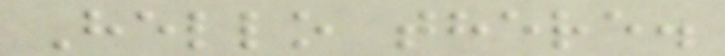Hello there.
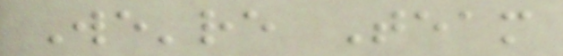We're Team
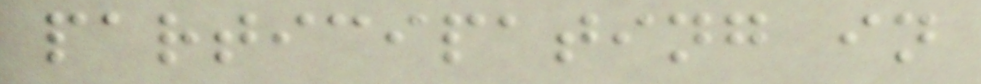participating in
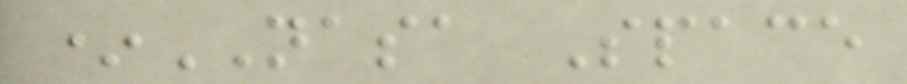*NASA Space
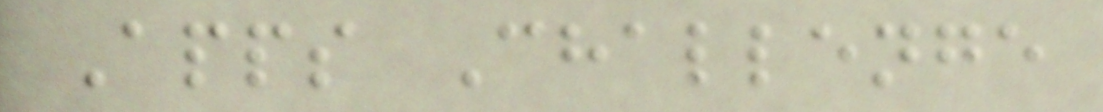Apps Challenge
